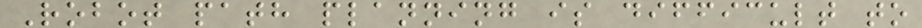Robot path planning is difficult to
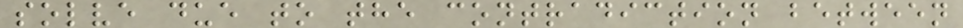solve due to the contradiction between
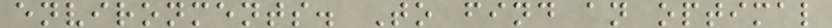environments. To find an optimal
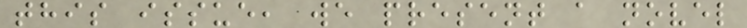this issue, we present a novel
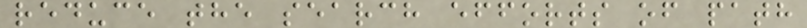reduce the search efforts of path
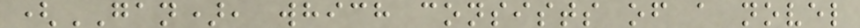(GAN), which consists of a novel
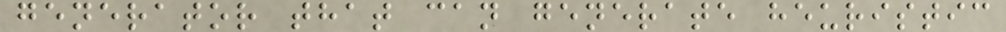generator that can generate heuristic
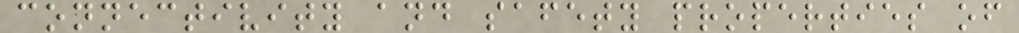connectivity and safety properties of
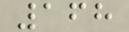168
